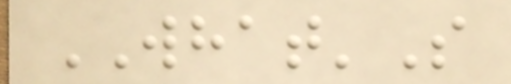WHAT'S
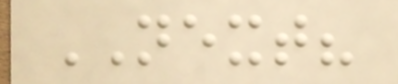NEXT?
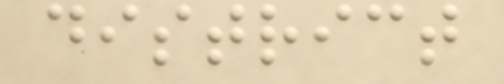district
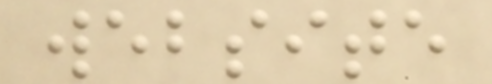website
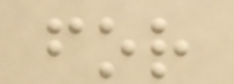for
